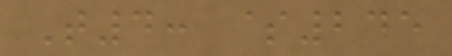T4: $245
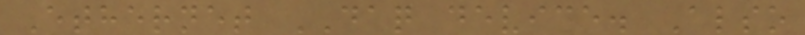Ethernet DAQ device. Also
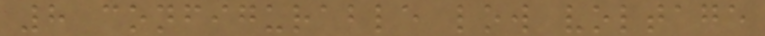8 configurable low voltage
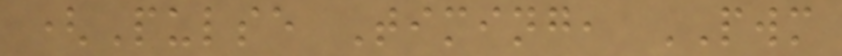(Pulse Timing, PWM
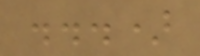...)
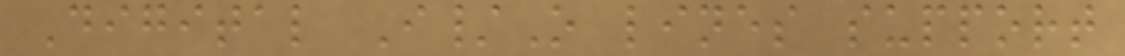Digital I/O lines support
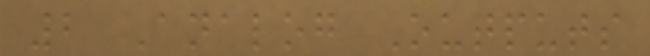2 Analog Outputs
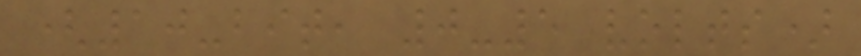(10-bit, 0-5 volts)
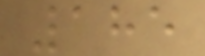185
